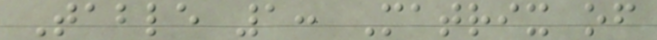Table 1: Matrix of
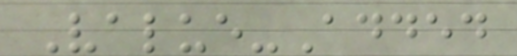Value-Added
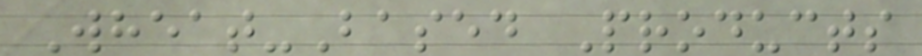Wheat-Based Products
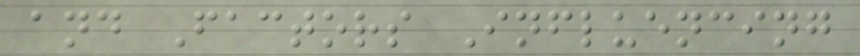and Factors Influencing
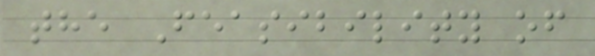the Feasibility of
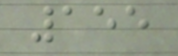155
